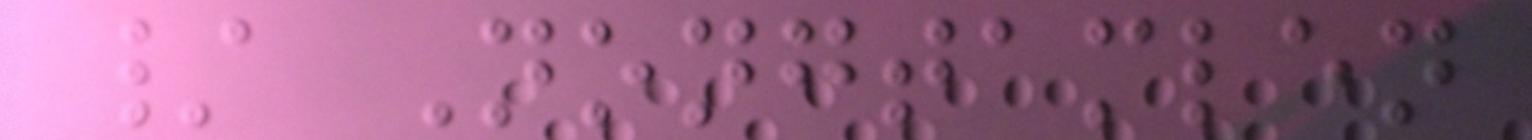/ Nongtamlen
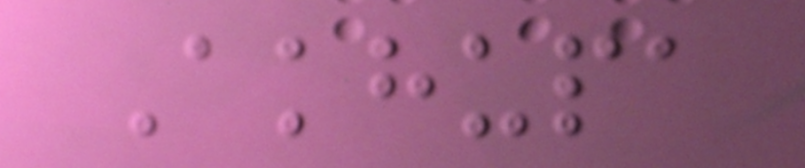Akhupa
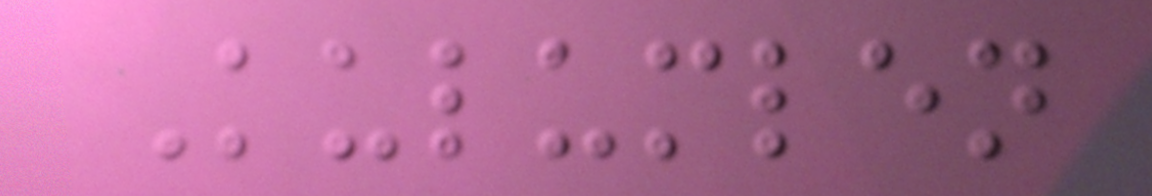Kulumlen
